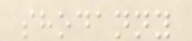shodanny
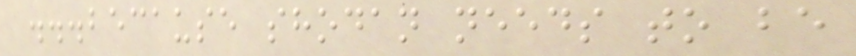...because shodan needs to be
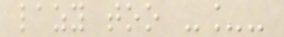lazy too -_-
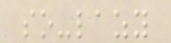so-lazy
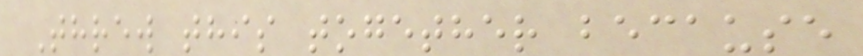Threw this together because
